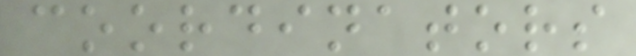coordinators
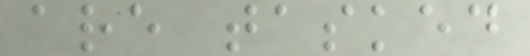are tasked
